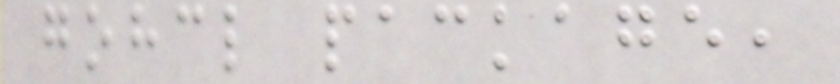gohcl package,
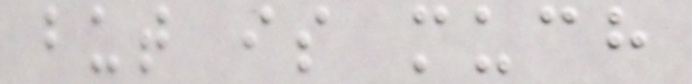but is much
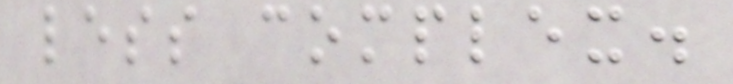less complex.
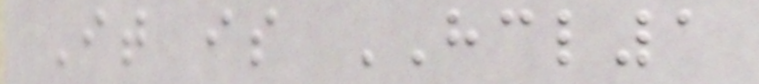It is HCL1
